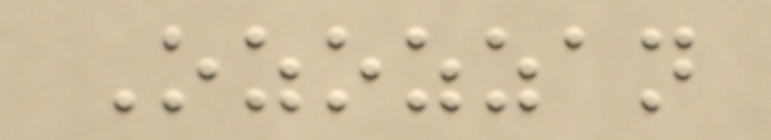Ozozzan
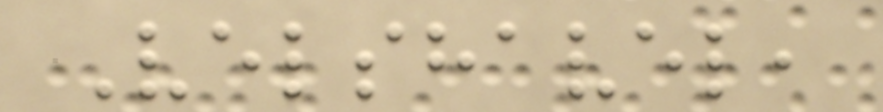Velshavel,
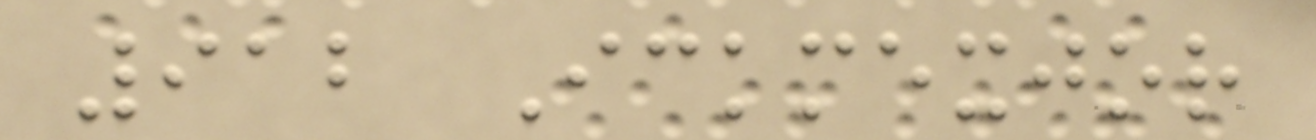912 Ickmexjor
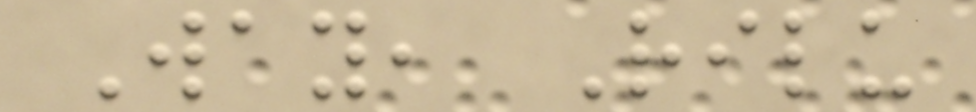Way, Rilu
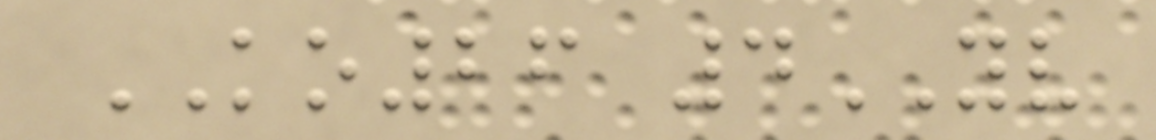KO26 4YV
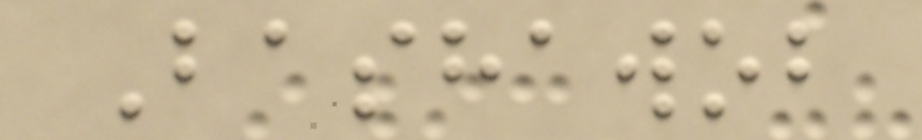Bashawob
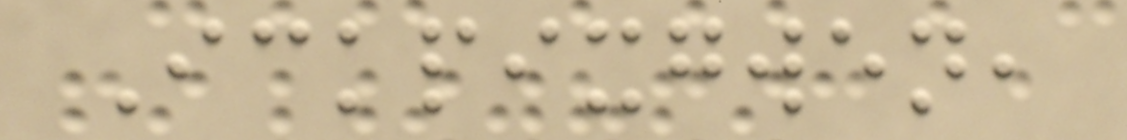Ickpixgwen,
